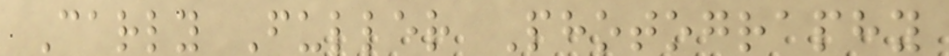Carly Fuller Photography
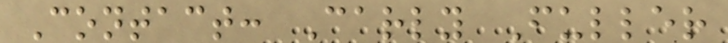Contact: Carly Fuller
